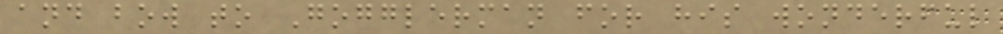and bow to Gogglerman for his wonderful
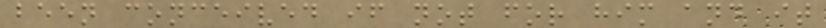been conceived if not for him and it
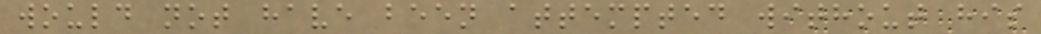would not have been attempted without his
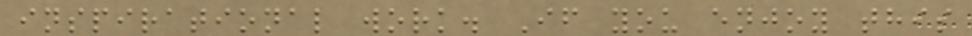inspirational work. If you enjoy this
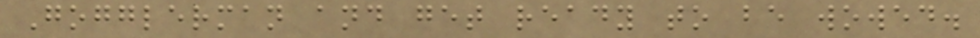Gogglerman and get ready to be wowed.
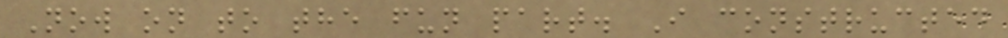Now on to the fun part. I constructed
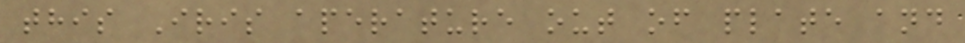this Iris aperature out of plate and
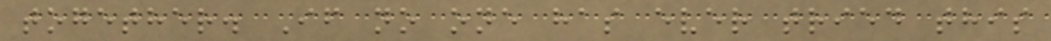together. If no one has ever tried this
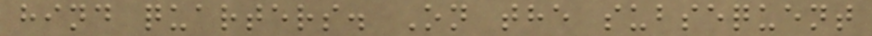hind quarters. On the subsequent
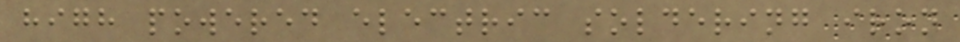high powered electric soldering iron
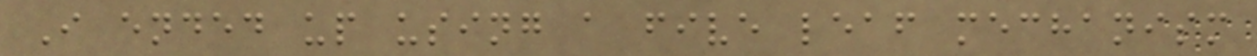I ended up using a five leaf mechanism
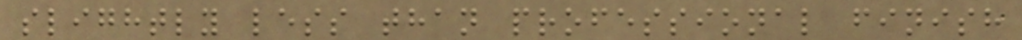slightly less than professional finish
